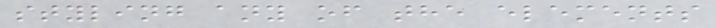styling any of the elements
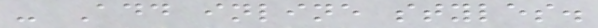- Add inline styles.
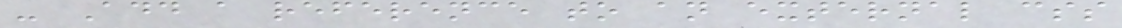- Add a reference to an external css
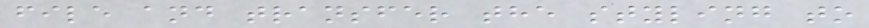file and transfer the styling to
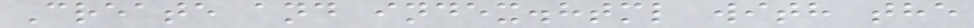Create and index.html with the
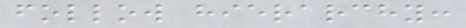follow hierarchy:
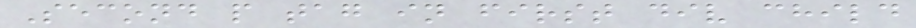Second p tag in first div child
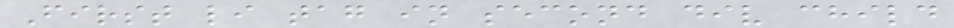First li tag in second div child
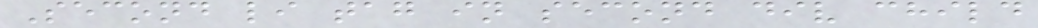Second li tag in second div child
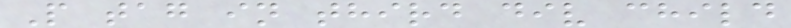P tag in third div child
